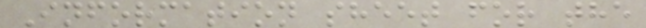Information sheet for the
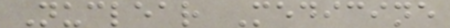Nuclear Medicine
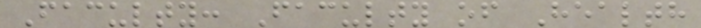Faculty: Faculty of Health
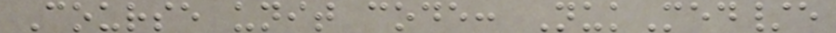Course unit code: NukMed/e
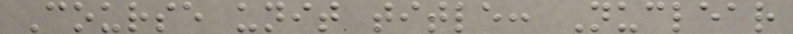Course unit title: Nuclear
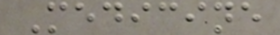Medicine
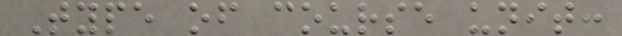Type of course unit:
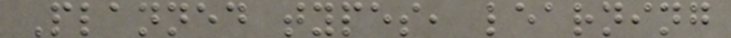Planned types, learning
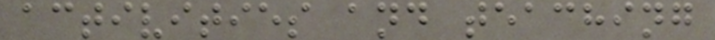activities and teaching
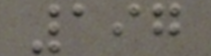197
